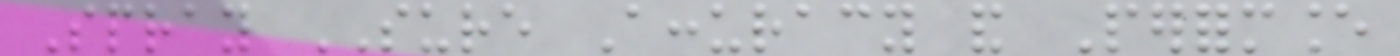Spray SURE Accuracy and Performance
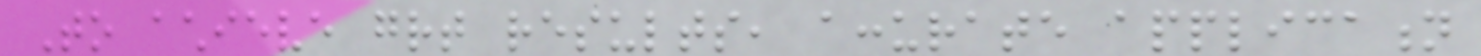To achieve great results, accurate application
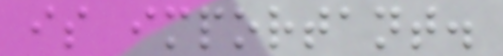is important.
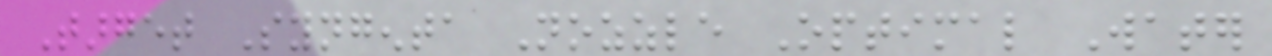Target Syngenta Nozzle Optimal Water
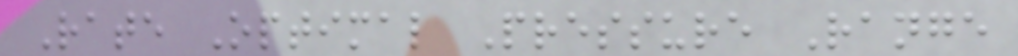Rate Optimal Pressure Range
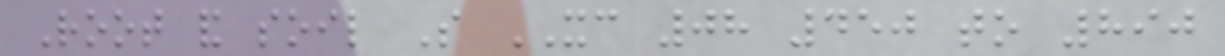Root and soil So XC 08 450 to 890
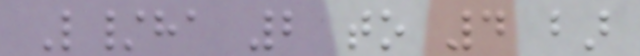L/ha 2 to 4 bar
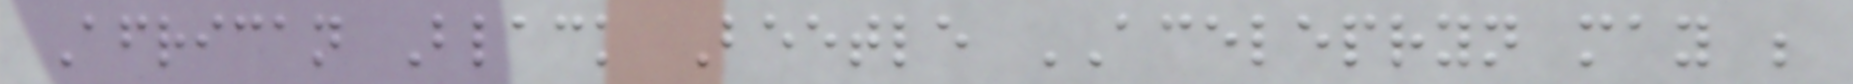African Black Beetle ACELEPRYN may be
